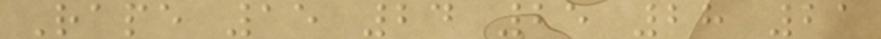Rape 15 24 25 28 21
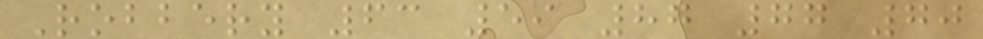Robbery 63 59 87 77 70
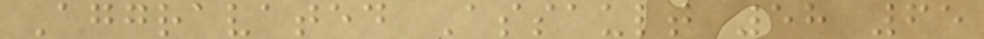Aggravated Assault 58 65
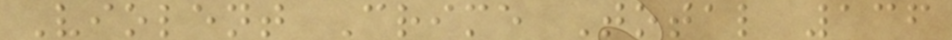Violent Crime Total 136
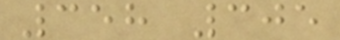358 305
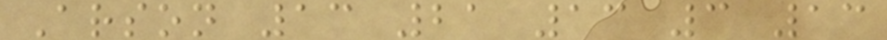Arson 13 21 13 3 13
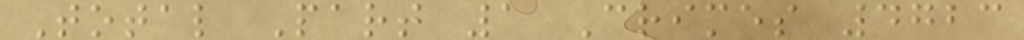Total Part 1 Crimes 4723
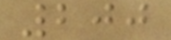200
